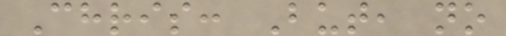Chris: But, no
